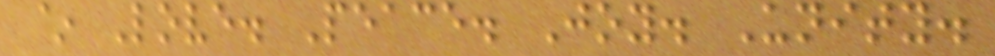~ Love. Peace. Joy. Unity.
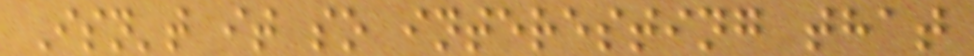Isn't it so interesting that
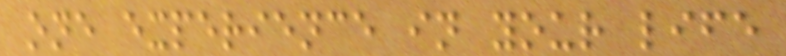one experience in your life
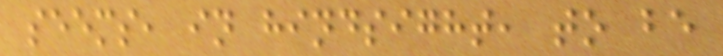seems, in hindsight, to be
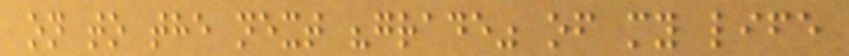on to the next "grade" of my life
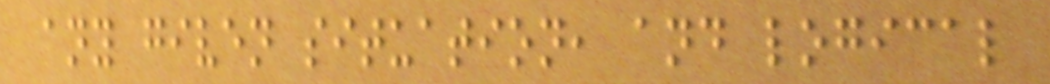any given situation, and logical
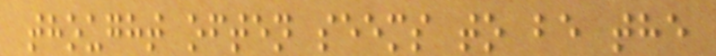thought often seems to be the
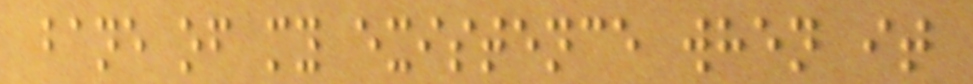bane of my existence when it
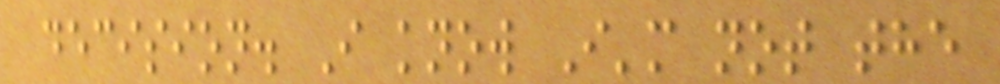decision. I know I'm not the
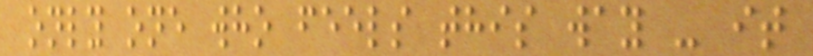only one who feels this way - it
